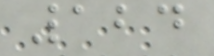124
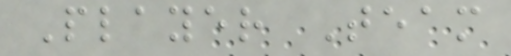Player Team
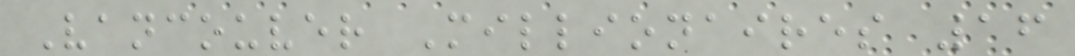Vancouver Millionaires 16
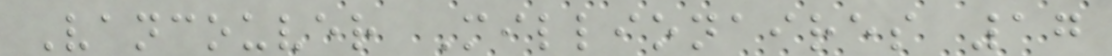Vancouver Millionaires 17
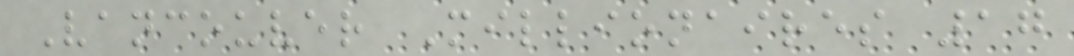Vancouver Millionaires 17
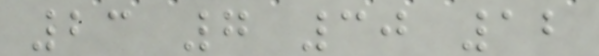23 7 30 12
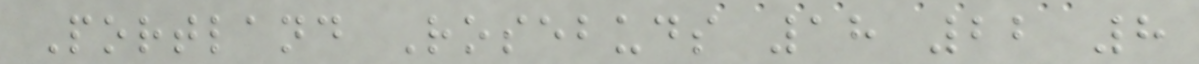Portland Rosebuds 18 22 8
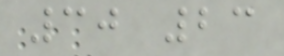30 23
